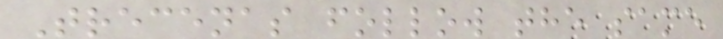Trecenas follow the same
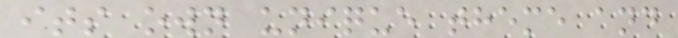its own unique theme and
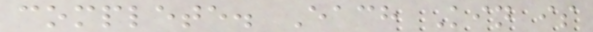complete. Each Kin is
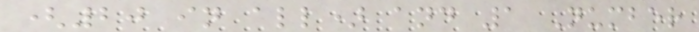(20 in all) and 1 Number
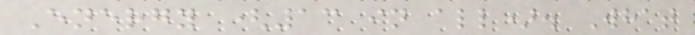Energy (13 in all). What
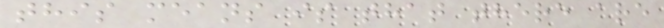this means is that there are
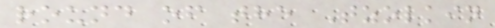round of the Tzolkin
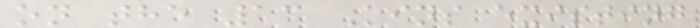on the 13 Kins existing
